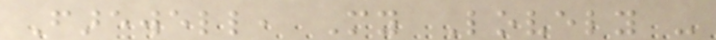Farewell, My Lovely -
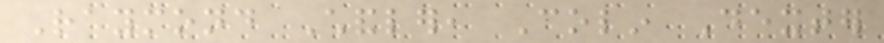Raymond Chandler, Colin Dexter
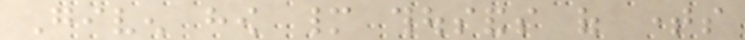Given how many thousands of times
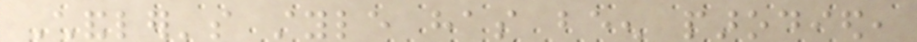Chandler's style has been parodied,
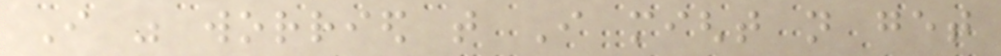I was worried that I might not get
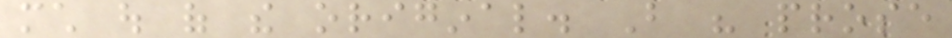much out of the original. But his prose
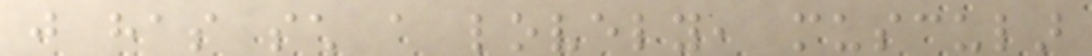just has such a lovely, muscular
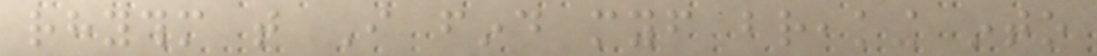rhythm that I find myself breaking into
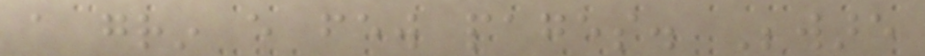a grin every few pages. Beware
